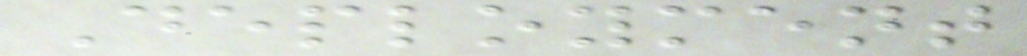Deployment
